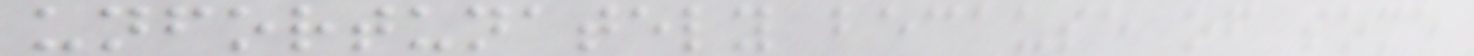unfortunately because of some
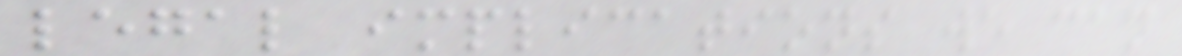legal implications we can
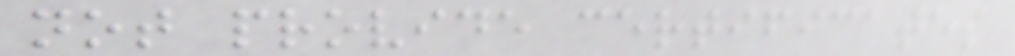not provide certificates
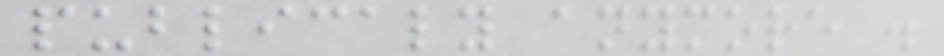publicaly anymore .
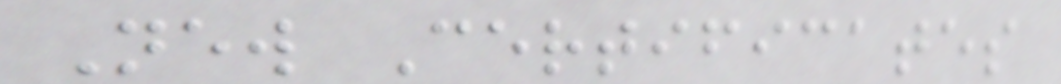New Certificates
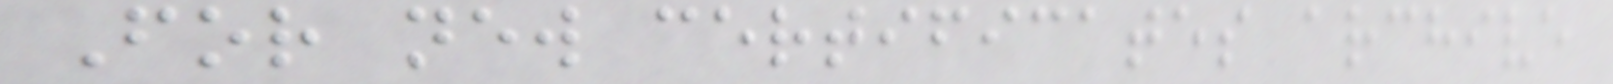For new certificates archive
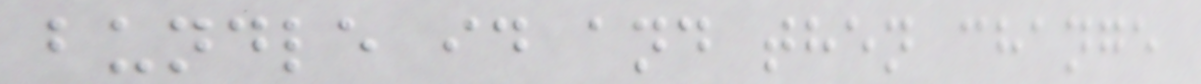bundle id and then change
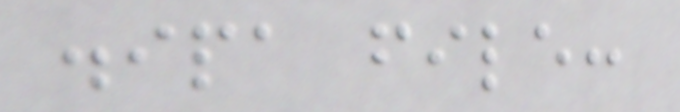.ipa file:
